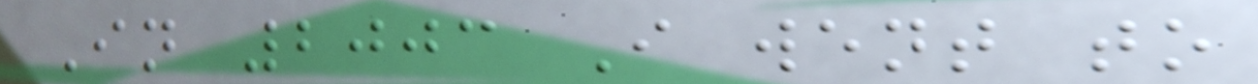In 2003 I went to
